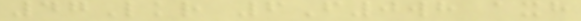47Lkr 6F0wh axh
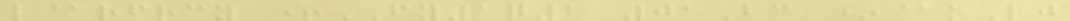l@rfrcy +FY1q2 01Bc *@kLj
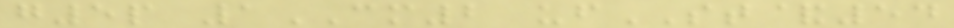g5p 1CM2 ufST&54
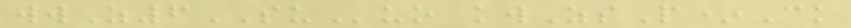wwZ6SUuo kwZsP*Ck
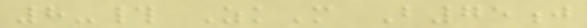8-# ZkM B75j
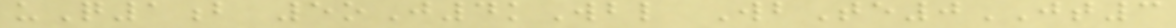uQ1b 5oJ4kWbl WbTe0JT3
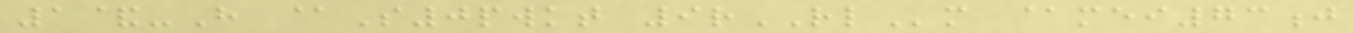1&-H @S0pwkt 9rRLm @mei73j
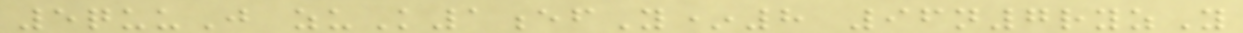5quuJ zuK1efY*8 96n7ryzY
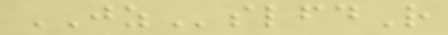JZslfdR
